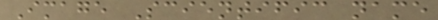Image Scientific name
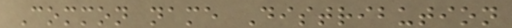Common name Distribution
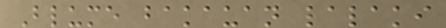Blume bakauan lalaki
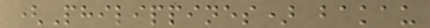(Philippines) bakau
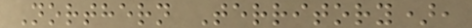Northern Territory),
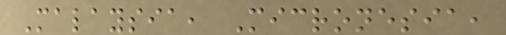Malaysia, Micronesia,
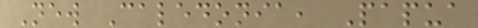New Caledonia, Papua
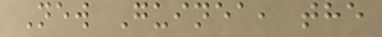New Guinea, the
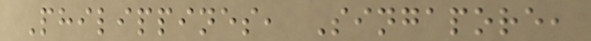Philippines, Singapore,
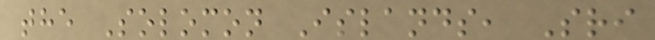the Solomon Islands, Sri
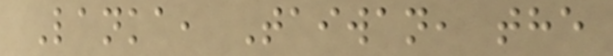Lanka, Taiwan, the
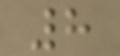8
